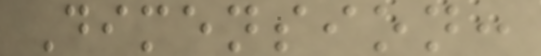Dimension:
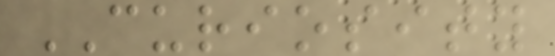CURIOSITY
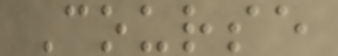Course
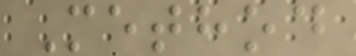Method
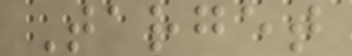Target
